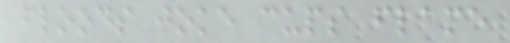floods joke cups flame
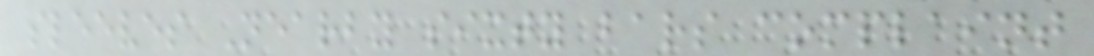sleeves Nearby sixty bars complaint
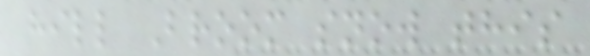hill Broom snow this
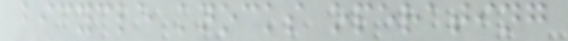bicycle knocks operating
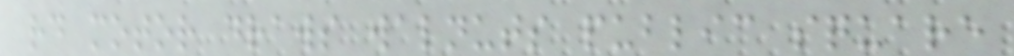rd motor draws walnuts public square
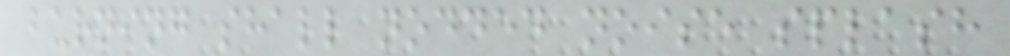burning shall nodded noise splash
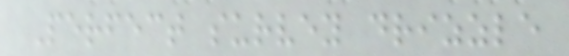Perfect survey drizzle
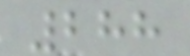288
